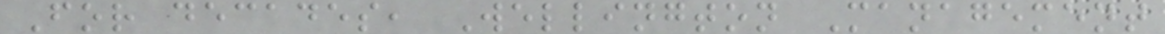For decades, Wellington Management
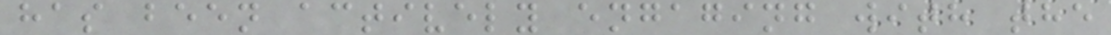has been actively engaging with the
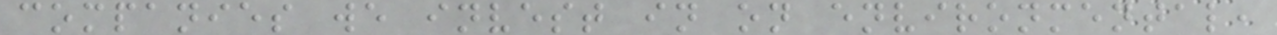companies we invest in on environmental,
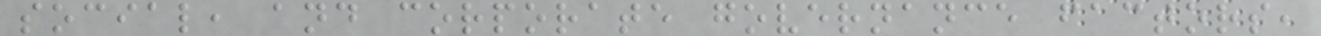social, and corporate governance factors,
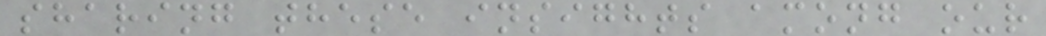sharing these insights among our
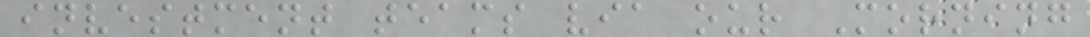investment teams via our Morning
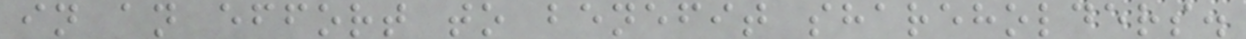in an effort to benefit shareholders.
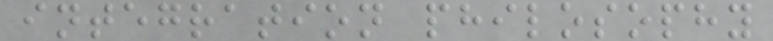integration philosophy
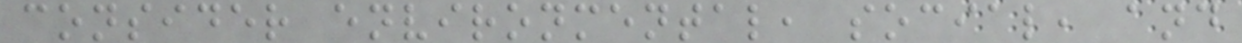consider environmental, social, and
